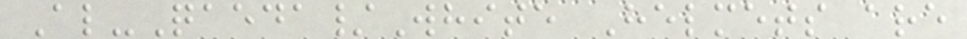Al-Qaeda/White Helmets are
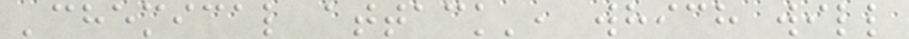'chemical attack', which will
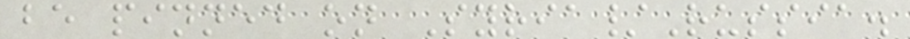be pinned on Syria/Russia.
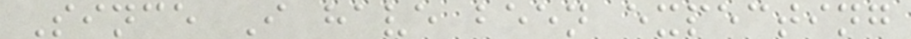Since I have been expecting
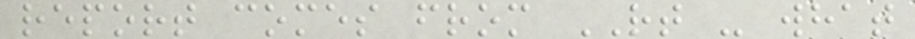report comes from RT - what
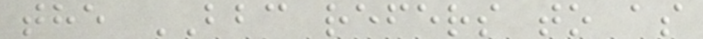the BBC refers to as
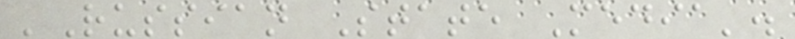'Russian State Media'.
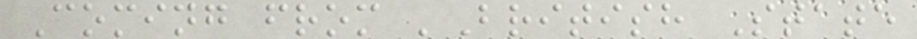Coming from 'British State
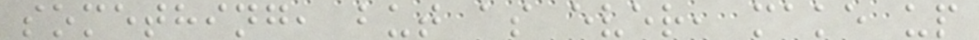something, but as ever, make up
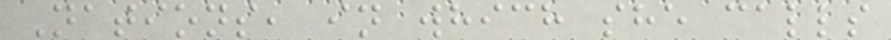Nations, in which she calls
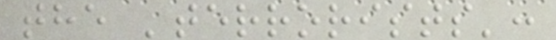the 'terrorists':
